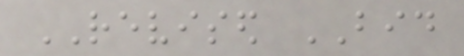REVISED BID
